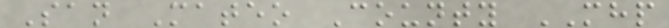San Mateo County MHP
